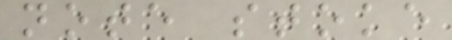note stoke
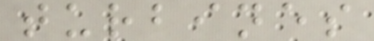turbines
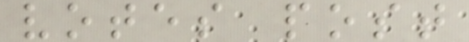votes post
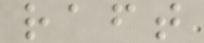raft
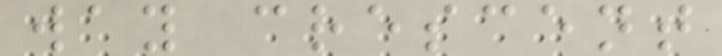way crescent
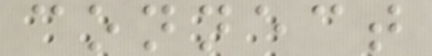connect
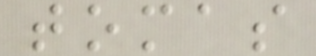tomas
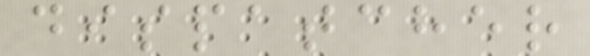dispatcher
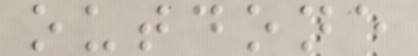outdone
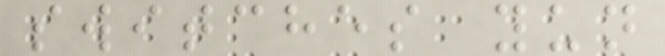switches yun
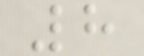8
